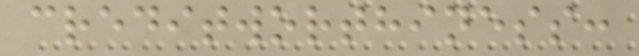creditworthiness:
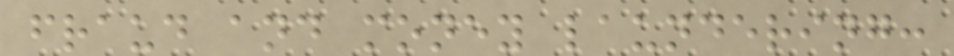fraud and money laundering:
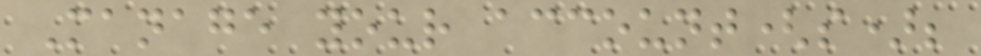Manage your account(s);
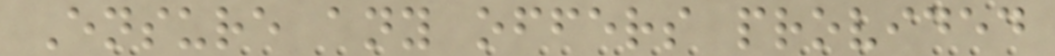Ensure any offers provided
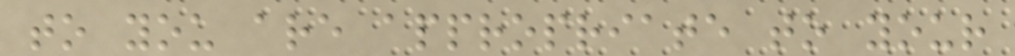to you are appropriate to your
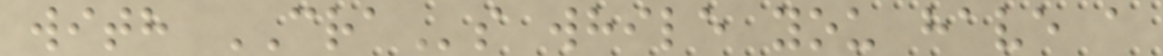with CRAs while you have a
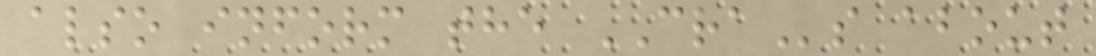also inform the CRAs about
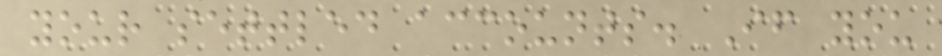your settled accounts. If you
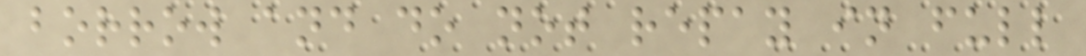borrow and do not repay in full
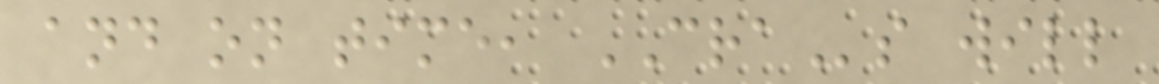and on time, CRAs will
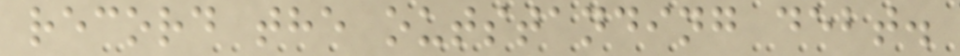record the outstanding debt.
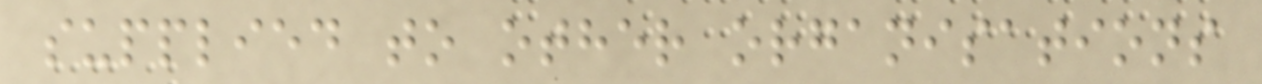supplied to other organisations
